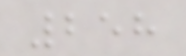258
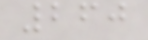260
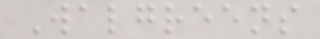Walgreens
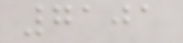7101
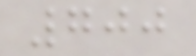700
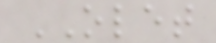OLET
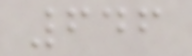646
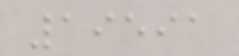19591
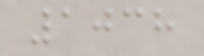1038
